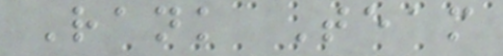Rank Team
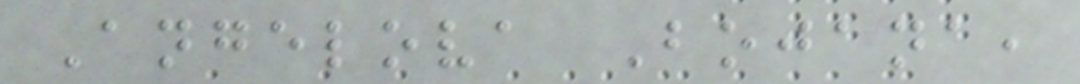Angelova Bojana,
